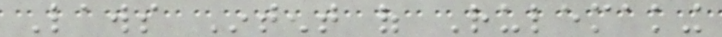Laws Intent of Rulemaking
